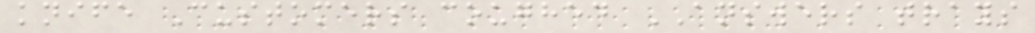knife Customers coughed ANSWERS trays
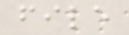file
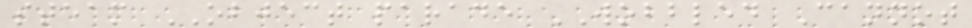steam OBJECT parade WOBBLED Cannot
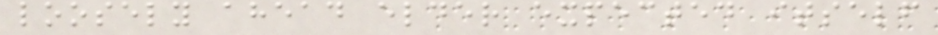loosely ahead elder expected itself
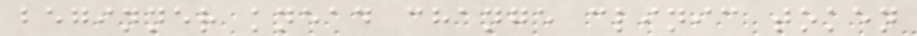beginner knead change clinic token
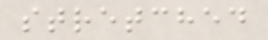stretched
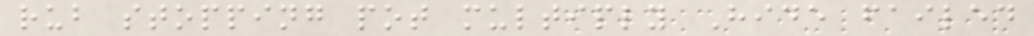rub stopping pot multiply Hide failed
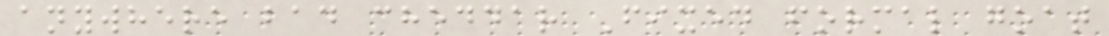anywhere bad cheddar Fixed formal goat
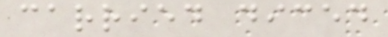carried diced
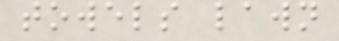towels lawn
